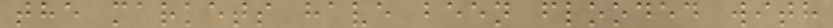the markets have been flooded with
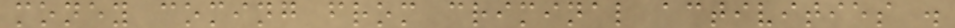money coming from criminal activities .
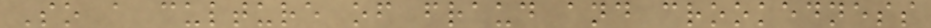So a culture of fraud and crookedness
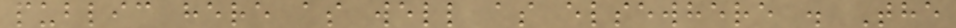public here as well as elsewhere . The
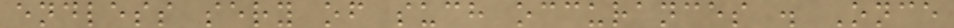endless sery of such occurances . Once
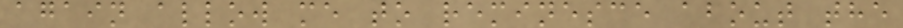again allow me to reminesce about the
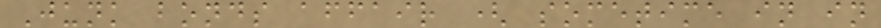Junk bonds affair ( sometime in in
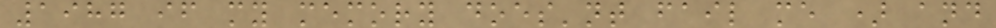1987 if my memory does'nt fail me ) and
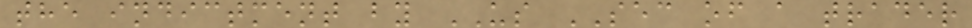the indictment by US SEC of a trader
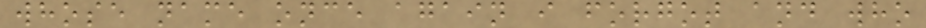whose name once again i forgot and who
